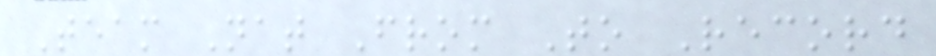Team Nat From To Record
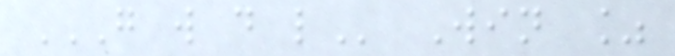G W D L Win %
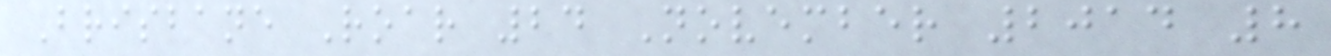Brisbane Roar 24 November 2014 8
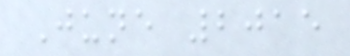June 2015
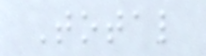Total
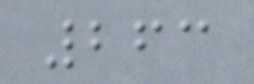263
